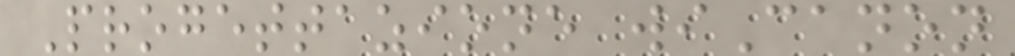Progettazione wiCanon
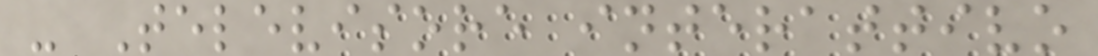- Televisore interattivo
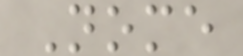Nome
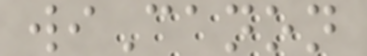wiCanon
